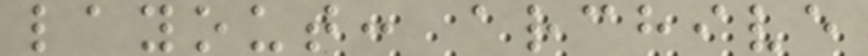layout: archive
